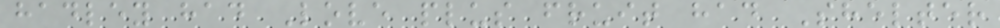hadley had Love plus fruit had Shelter
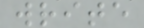write
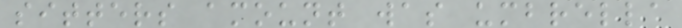sitters amount was umbrella
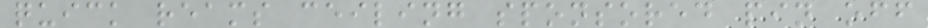quick reams ceiling sponsored pin off
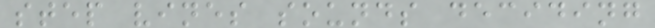step vines sounds deciding
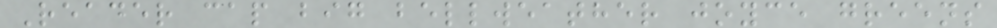Reader cap big bellweather joyce greens
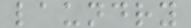laundry
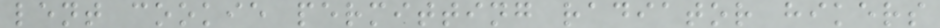lent cookie permitting radiator hikers
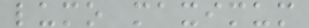lumo maximum
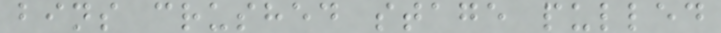bins crushed stage pulled
